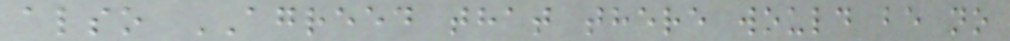also AGREED that there would be no
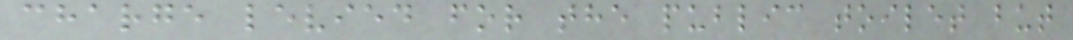charge levied for the public toilet but
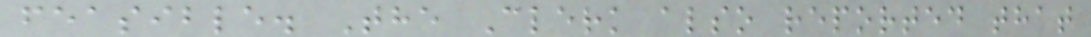feasible. The Clerk also reported that
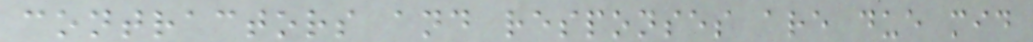contractors and responses are due mid
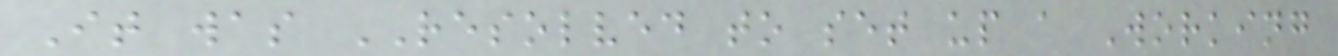It was RESOLVED to set up a Working
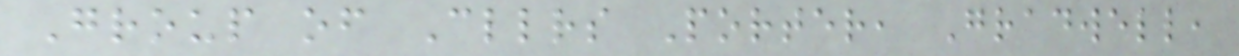Group of Cllrs Porter, Gradwell,
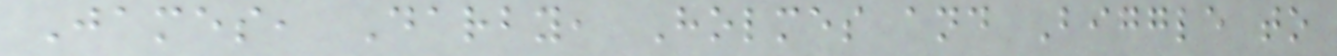James, Darby, Holmes and Biggle to
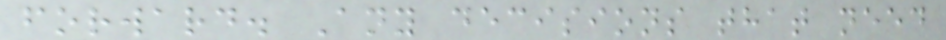forward. Any decisions that need
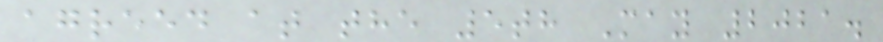agreed at the 5th May 2021.
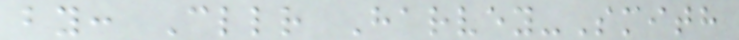by: Cllr Harvey-Smith
